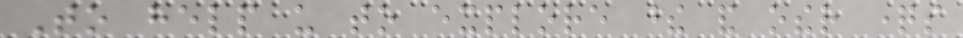To help us to explore these and other questions
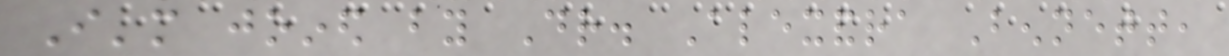I'm joined by Dr. Alexandra Bennett,
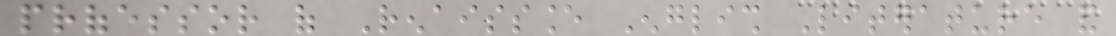professor of Renaissance English Literature and
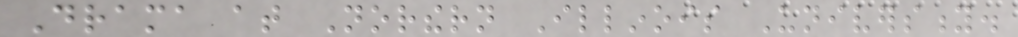Drama at Northern Illinois University.
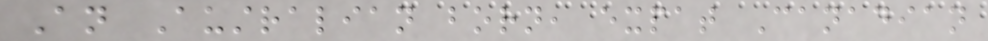An Australian born, expat Canadian
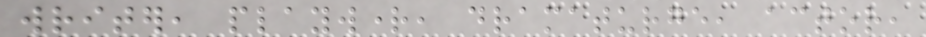writer, playwright, dramaturge, actor,
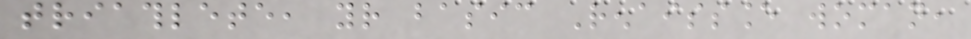triathlete, your basic Renaissance woman,
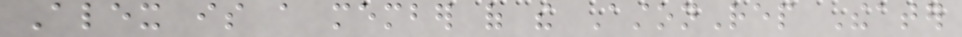Alex is a member of the AstonRep Theater
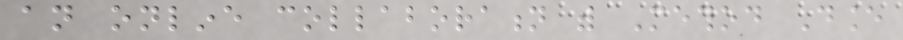an online collaboration with Method Dance
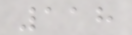118
